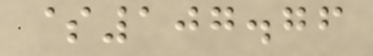$107.76
